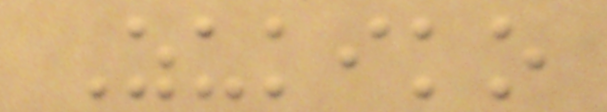Zukiko
